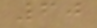60
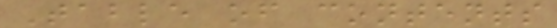Table of contents
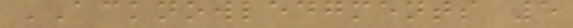ACKNOWLEDGMENTS 5
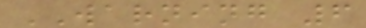WARNING 6
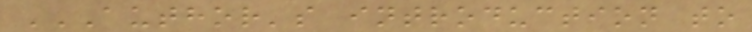AUTHOR'S INTRODUCTION TO
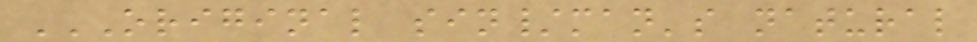ORIGINAL SIN/MAN'S NATURAL
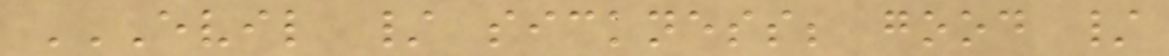EVIL / SICKNESS; GOOD /
